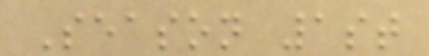Season 1st
